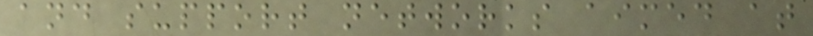and support networks aimed at
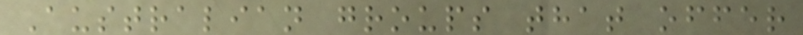Australian groups that offer
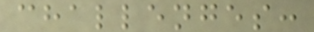challenges:
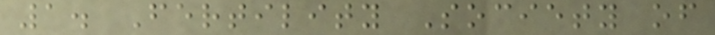1. Fertility Society of
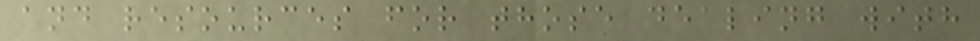and resources for those dealing with
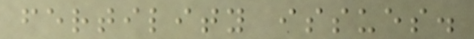fertility issues.
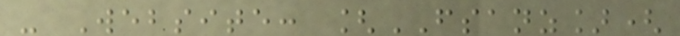- Website: [FSANZ](
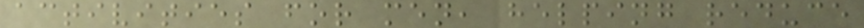activities for men, helping reduce
